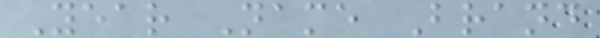Year Name Brand
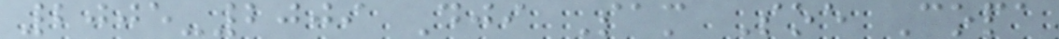2005-2009 Dji Sam Soe Copa
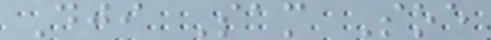Dji Sam Soe
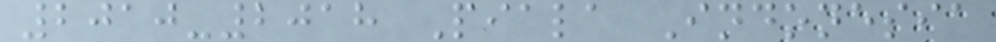2010-2018 Piala Indonesia
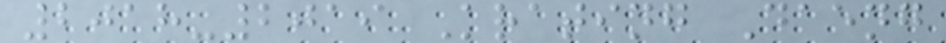2018-2019 Krating Daeng
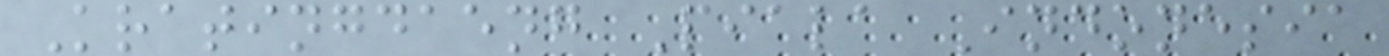Kratingdaeng Piala Indonesia
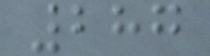287
